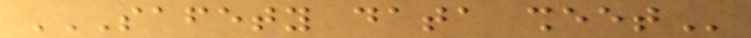SAFETY DATA SHEET
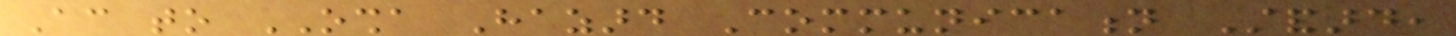According to OSHA Hazard Communication Standard,
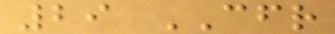29 CFR
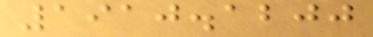1910.1200
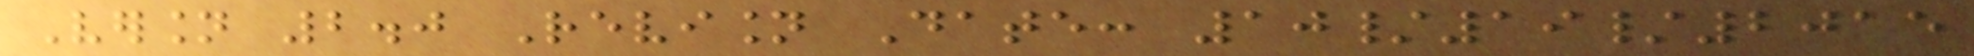Version 2.0 Revision Date: 10/19/2015
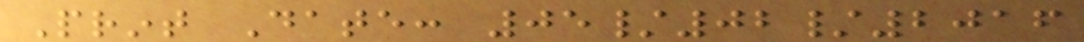Print Date: 05/02/2016
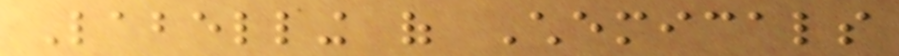Labelling of Chemicals
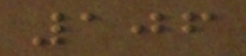106
